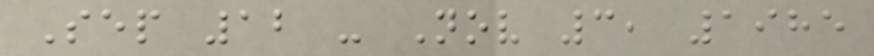Sep 12 - Nov 3, 1985
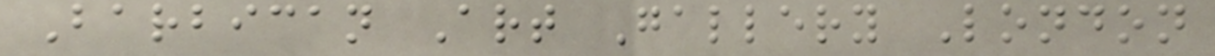Barbican Art Gallery London
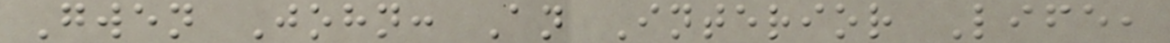Gwen John: An Interior Life,
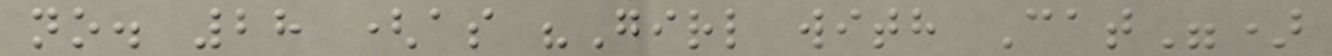no. 28 (as "Girl with Cat")
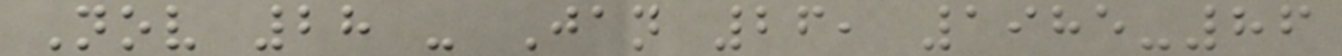Nov 28 - Jan 26, 1985-86
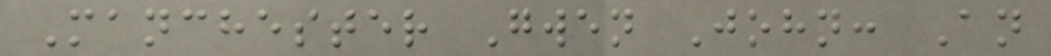Manchester Gwen John: An
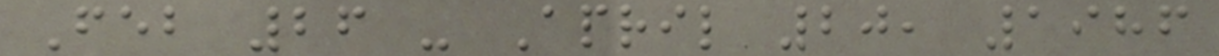Feb 26 - April 20, 1986
